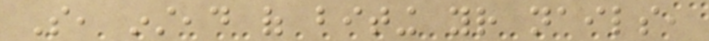So, instead of biting your nails,
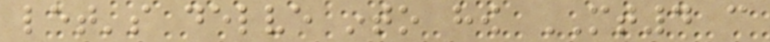let's delve into how MT4 can
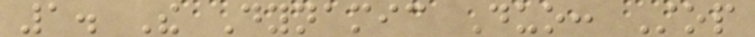1. The Dynamic Duo: Stop
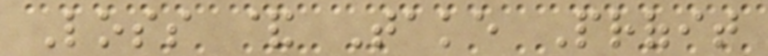Loss & Take Profit
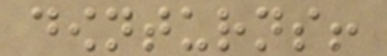downturns!
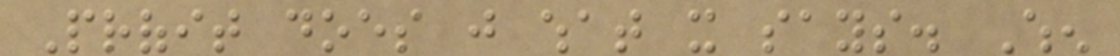Profit does just what it says. When
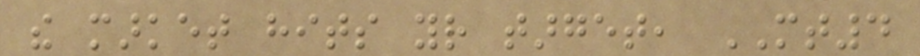the market hits your target, MT4
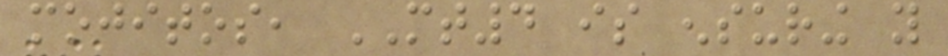mojitos, MT4 is ensuring you
